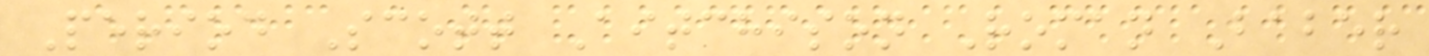Period Scott Aitchison Roman Baber
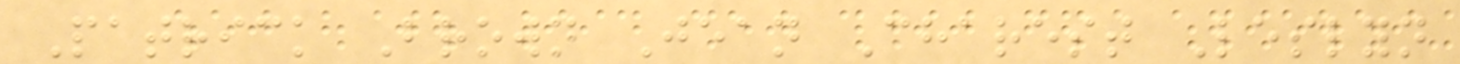Patrick Brown Jean Charest Leslyn
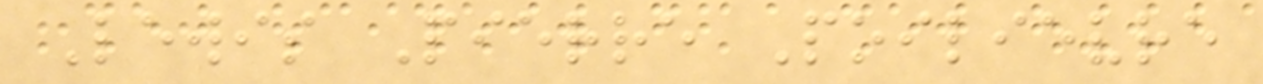Lewis Pierre Poilievre
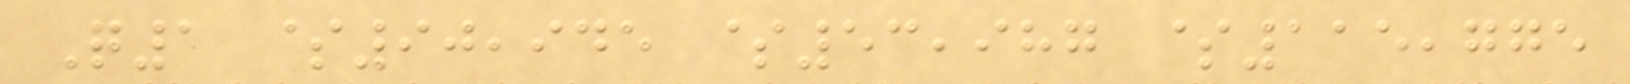Q1 $90,945 $53,987 $115,775
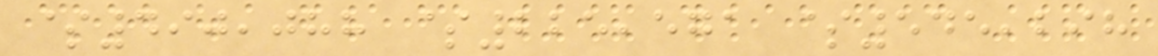$490,088 $225,571 $545,298
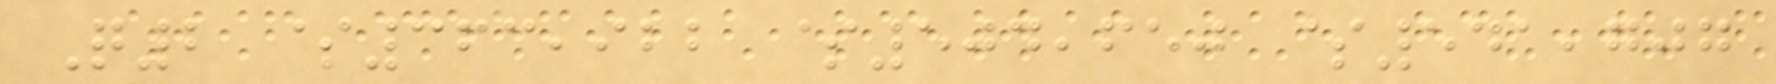Q2 $363,922 $504,650 $541,707
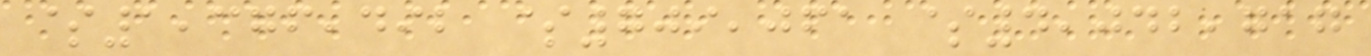$1,376,492 $709,061 $4,042,717
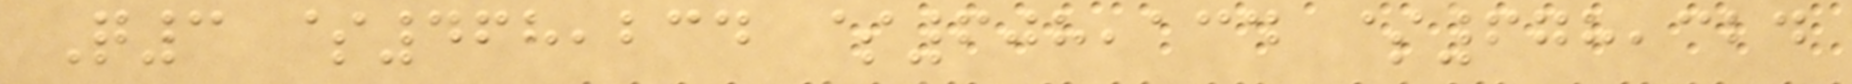Q3 $468,234 $608,134 $678,324
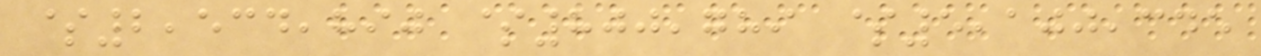$2,534,890 $800,789 $5,100,345
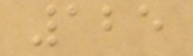125
